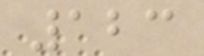123
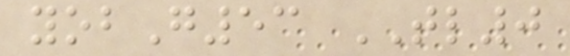yobG53 TL0
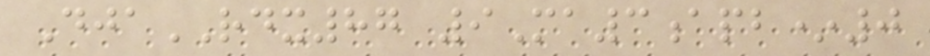DjaRDX87 9Ma3apb*0
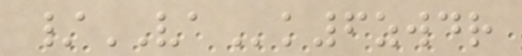/VAk6zwdr
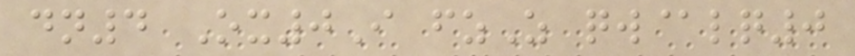dn4 Ox0I fzZ qw@lq0
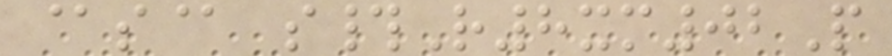@s@ s#R8xm02P
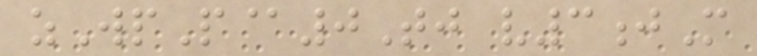zWpP@0Tj v3jM
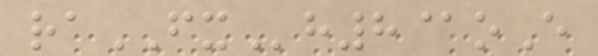raFXh8@oE
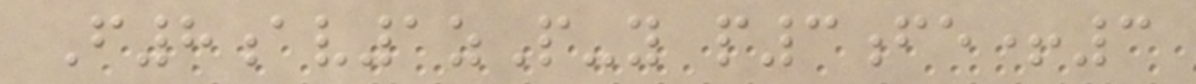F8av1zP-y p3fe+3
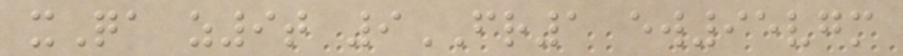xQa z9t 9FR1 ew95vgm
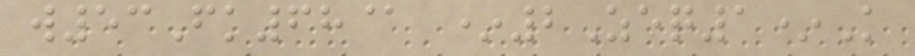w53Fk68@ *2Zeq1*K
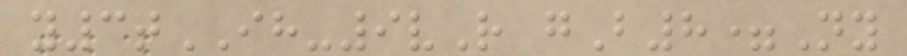y3tIH-9vR gB8=Ny
